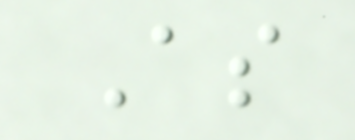As
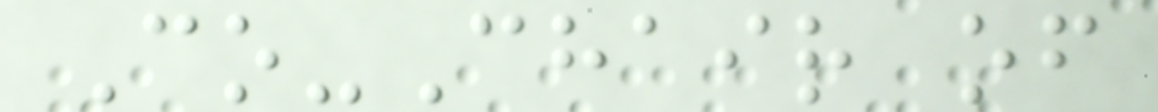Co-Chair of
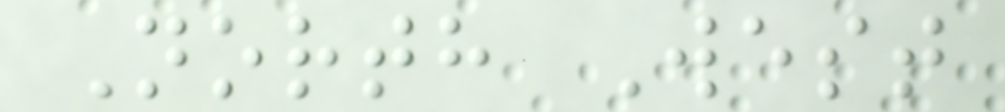North West
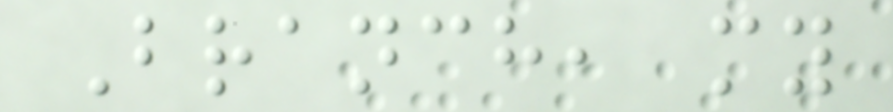Branch, my
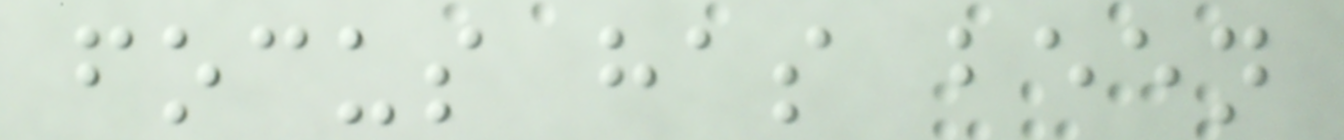focus has been
